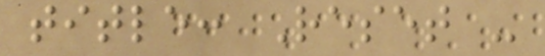title: Reset -
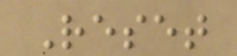Reset
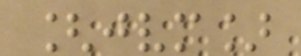[jvm]
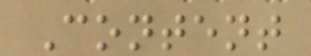Content
